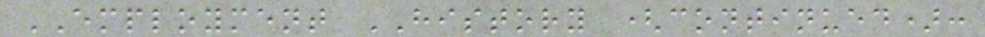EMPLOYMENT HISTORY (continued):
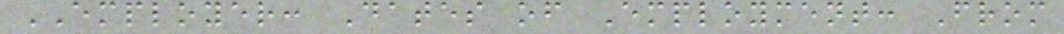EMPLOYER: Dates of Employment: From
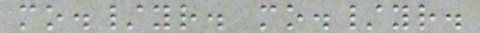mo./yr. mo./yr.
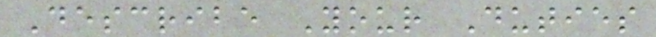Describe Your Duties
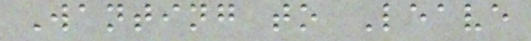Wanting to Leave
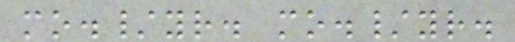mo./yr. mo./yr.
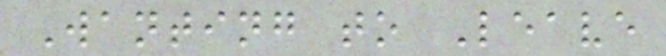Wanting to Leave
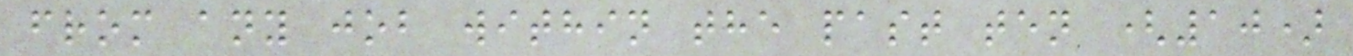from any job within the past ten (10)
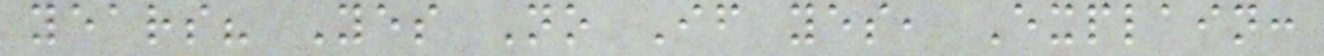years? Yes No If yes, Explain:
